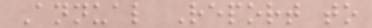Annual Report to
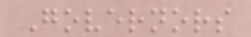Governors
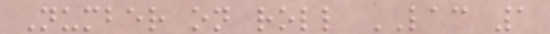Number on roll LAC 1
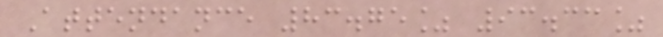Attendance 83.75% 93.33%
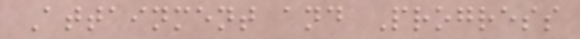Attainment and Progress
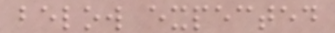below expected
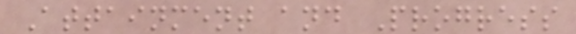Attainment and Progress
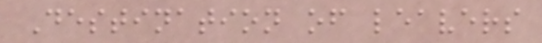Destination of leavers
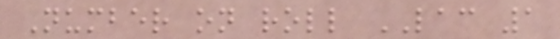Number on roll LAC 1
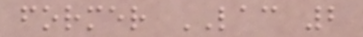former LAC 2
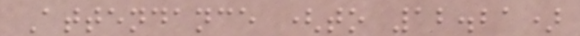Attendance (to 12.21)
